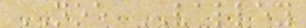NOE VALLEY
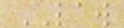LAW
